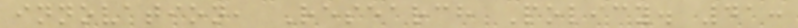innovation, Research Policy. 41:
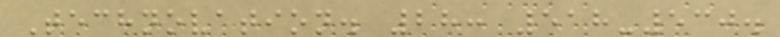Technovation. 28: 518-530.
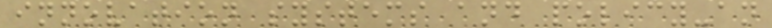innovation systems and policy-an
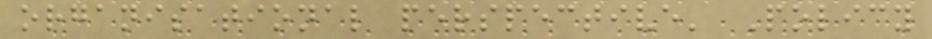organisational perspective' Policy
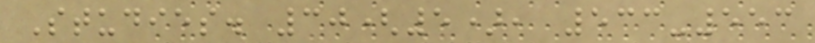Studies. 30(5), 533-553
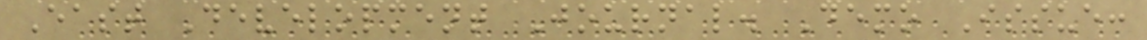East Development Journal. Demo Issue:
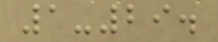1-29.
